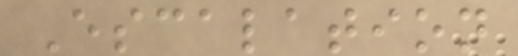Escalation
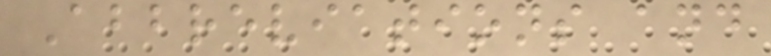Abbreviations and
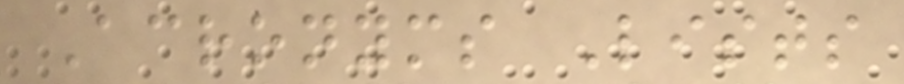Acronyms Lists
